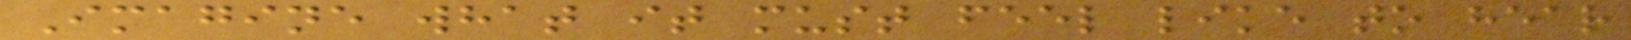Imagine what it must feel like to hear
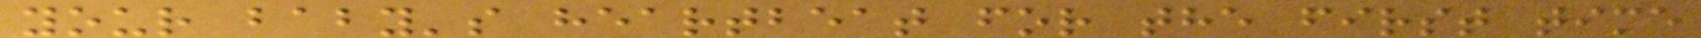your baby's heartbeat for the first time
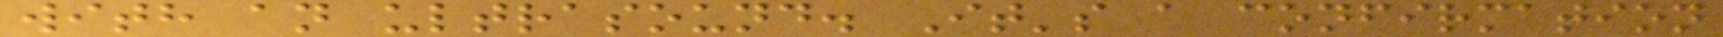with an ultrasound. It's a confirmation
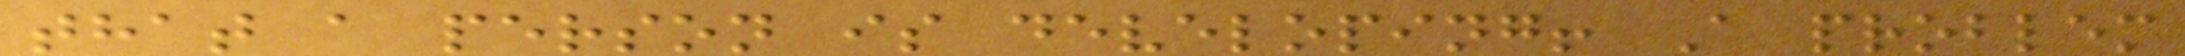that a person is developing! A problem
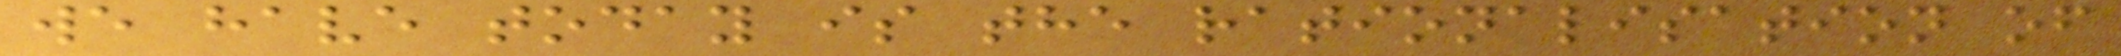we have today is the rationalisation of
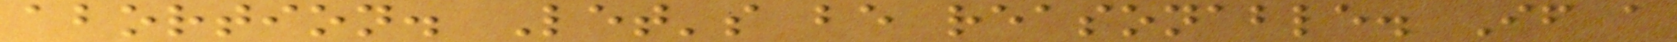abortion. Let's be reasonable. If a
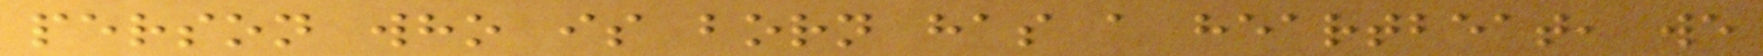person who is born has a heartbeat, we
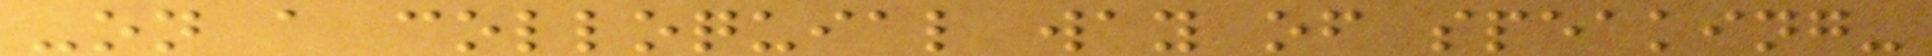-on a colloquial way of speaking-
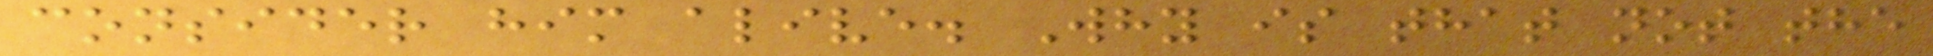consider him alive. Why is that not the
